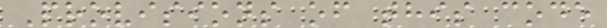Provisions of this code
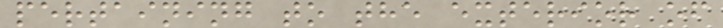pertaining to the exterior of
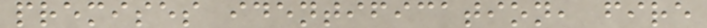premises identification, fire
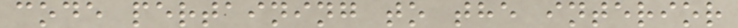code pertaining to the interior
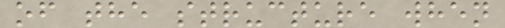of the structure when
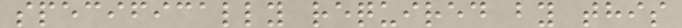specifically required by this
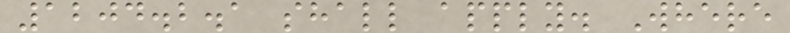1204.2.1 shall apply. Where
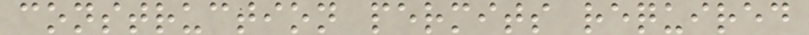construction permits required
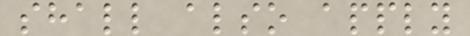shall also apply
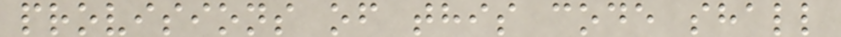provisions of this code shall
